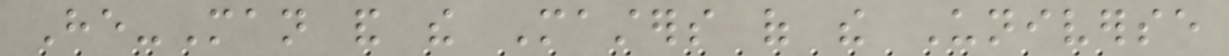He-Man and the Masters of the Universe
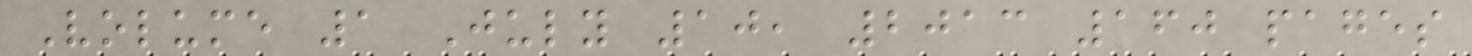Volume 1 July 10, 2013 160 pages
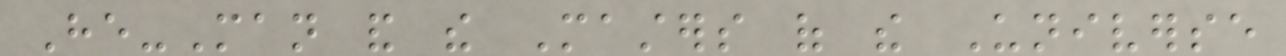He-Man and the Masters of the Universe
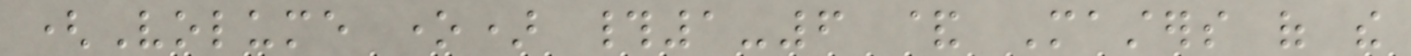(Volume one) #1-6 & Masters of the
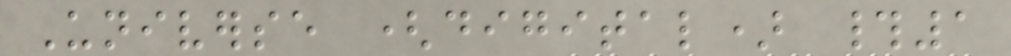Universe (digital) #1
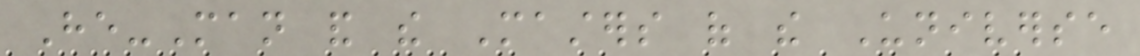He-Man and the Masters of the Universe
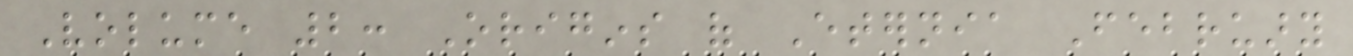Volume 2: Origins of Eternia February
